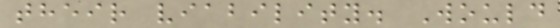their viability. Would
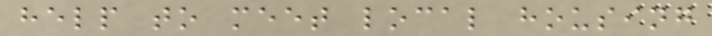help to meet local housing
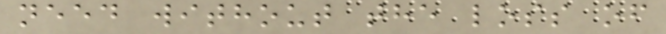need without the loss of
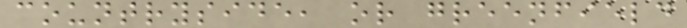countryside, or greenfield
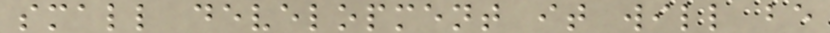small development it will be
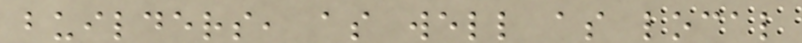builders, as well as local
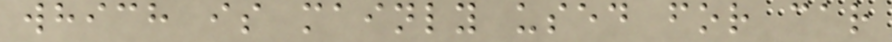which is mainly used for car
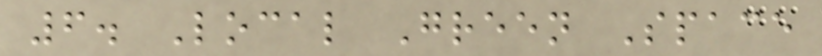6. Local Green Space
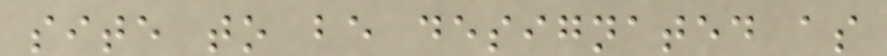site to be designated as
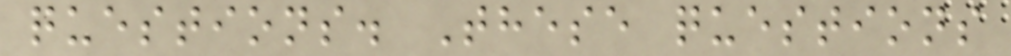questions. These questions
